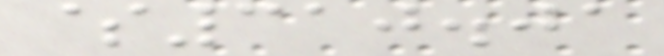$310.01
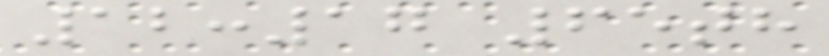12:17 65th
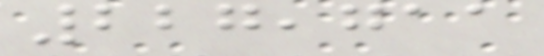227,711
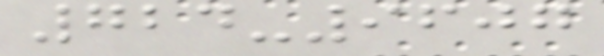724-9607
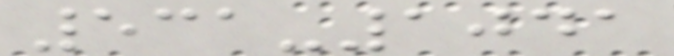531-1041
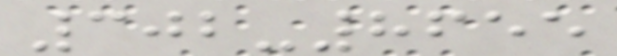302-8655
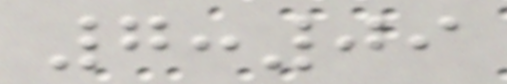7:09
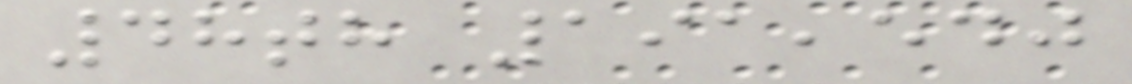48th 191,540
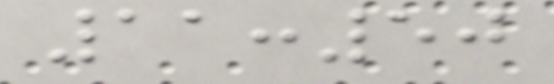11:50
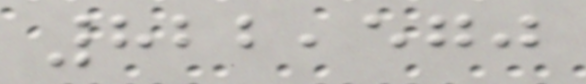822,570
